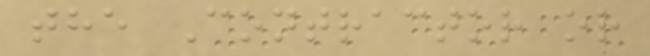the Contractor or
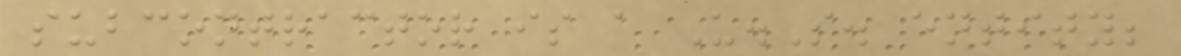subcontractor is a U.S. entity;
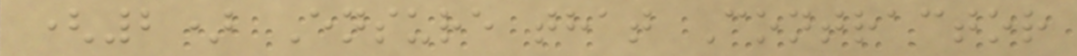(2) Ensure that Contractor
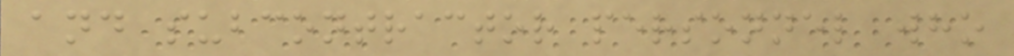and subcontractor personnel who
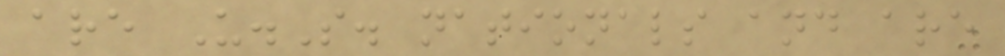are U.S. nationals and are
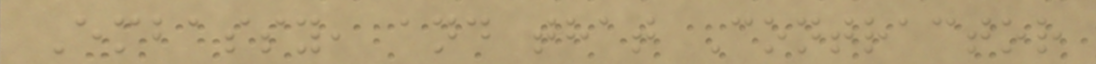Embassy, and that Contractor
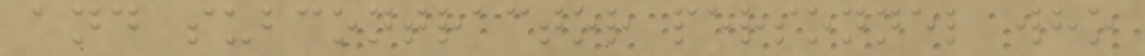and subcontractor personnel who
